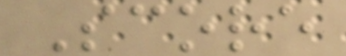Score
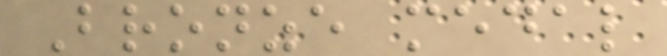Bronze medal
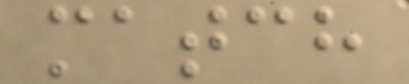match
